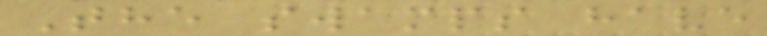The swamps have
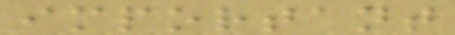important
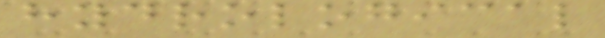hydrological
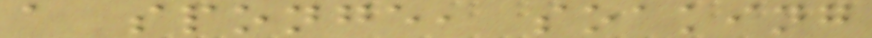a sponge, soaking
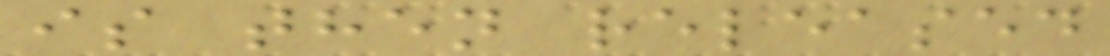is then released
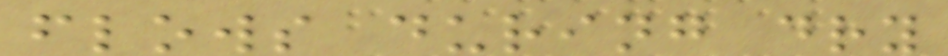flows during dry
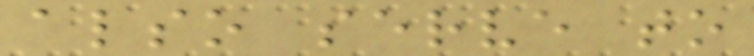also serve to
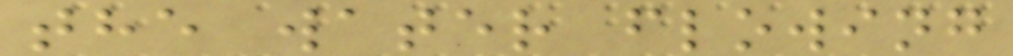the water flowing
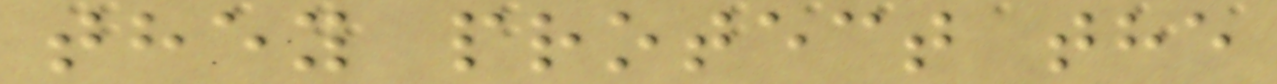they protect the
